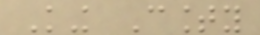King County
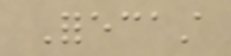Forecast
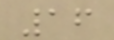16
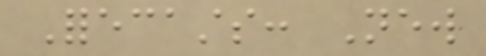Forecasts: New
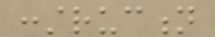construction
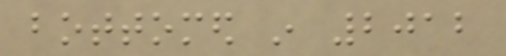bottomed in 2012
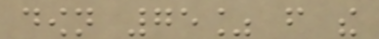down 75% from the
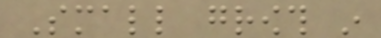Small growth in
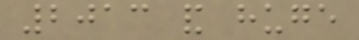2013 and huge
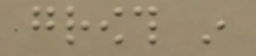growth in
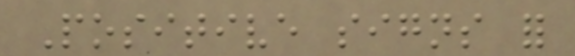Positive signs for
